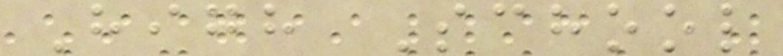High School
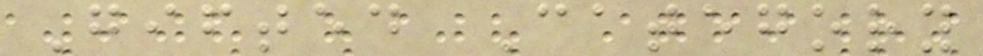Gifted Category
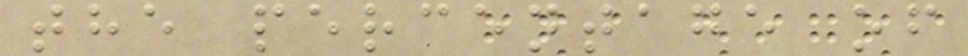the percentage of
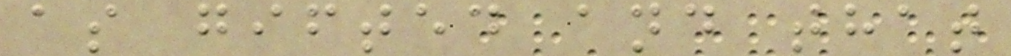as gifted and that
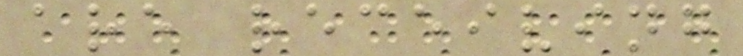are receiving
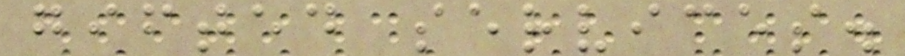gifted services.
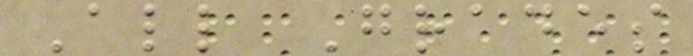All Grades
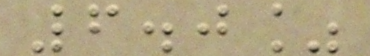6.0%
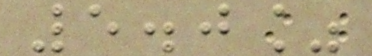5.0%
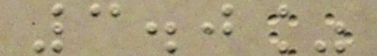3.0%
